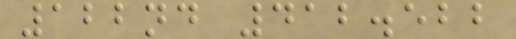122nd 412.522
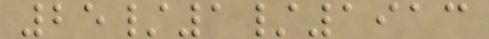25/1/1913
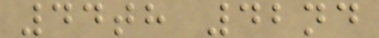44th 42nd
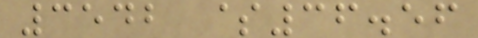3542 $36.56
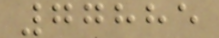77885
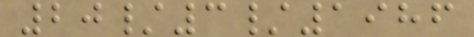20/3/1986
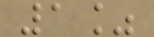1%
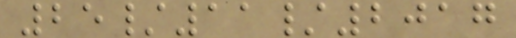25/11/2017
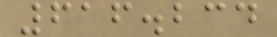616.234
